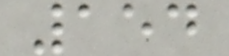154
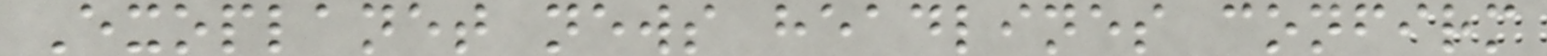Exoplanet news headlines confirm
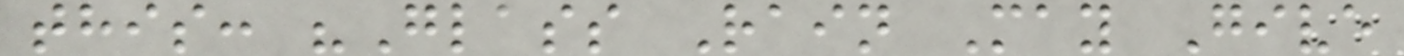this: "Glass Rain May Give
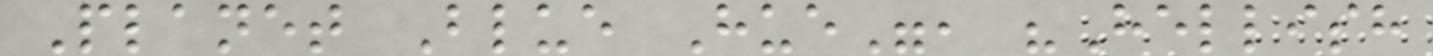Planet Blue Hue", "Hellish
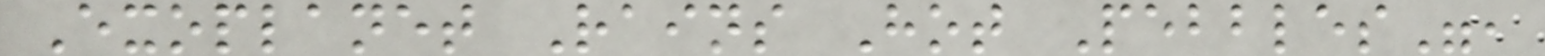Exoplanet Rains Hot Pebbles",
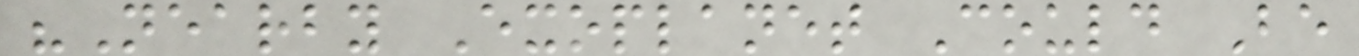"Nearby Exoplanet Could Be
